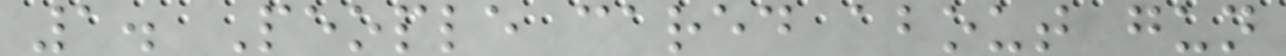1. People cared about gun
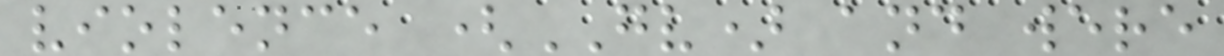violence (GV) and were
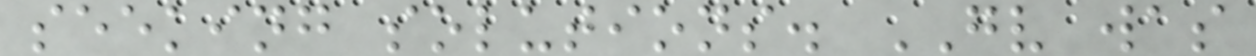seeking solutions. GV was
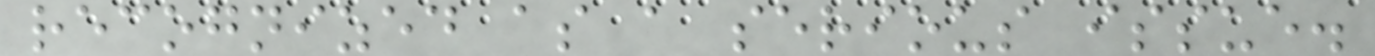recognized as a serious issue.
